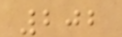202
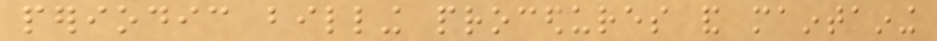periodic billing procedures and maintaining
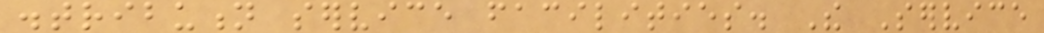distribution service facilities. The Service
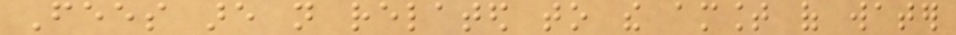Fees are not related to the amount of water
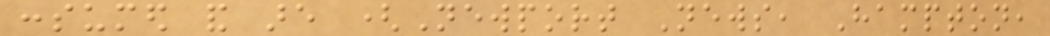consumed and are (Newport News, Hampton,
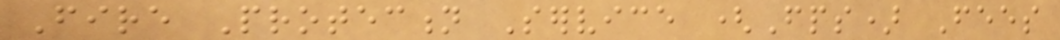Fire Protection Service (Fps) Fees
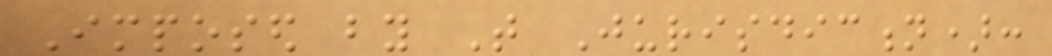Imposed by That Jurisdiction):
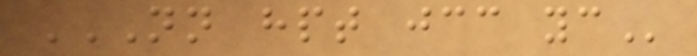NN HPT JCC YC
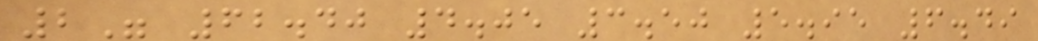2" 62.40 4.05 3.50 5.95 6.49
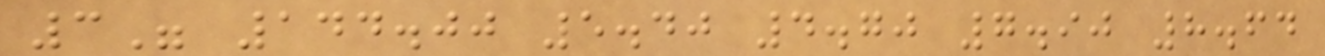3" 144.00 5.40 4.70 7.90 8.64
